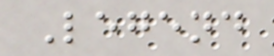Legend
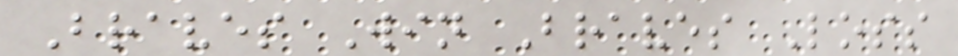Braves Win Braves Loss
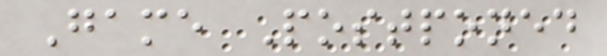Game Postponed
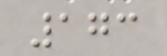173
